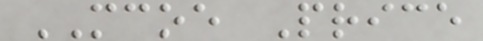MCOE Price
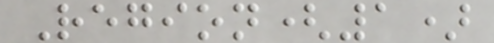Region(1)
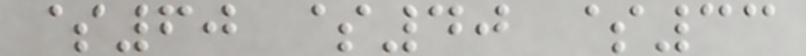$60 $40 $33
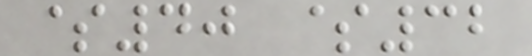$40 $32
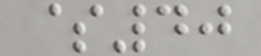$40
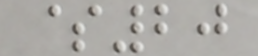$20
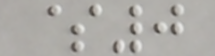$0
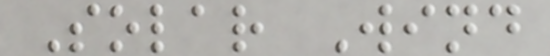Solar Wind
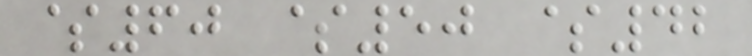$60 $50 $42
